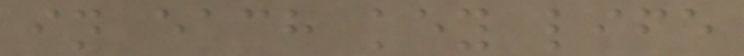in each key life
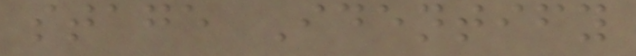stage Identify
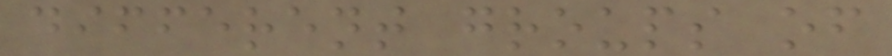different groups of
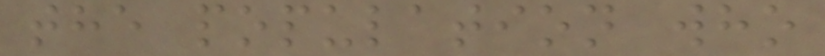the population who
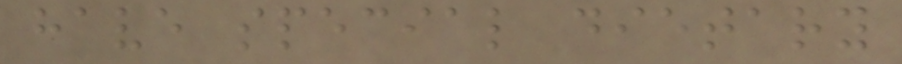have special dietary
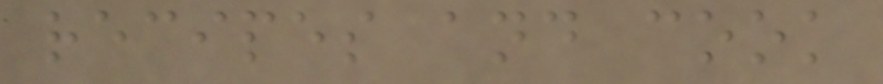recipes and cook
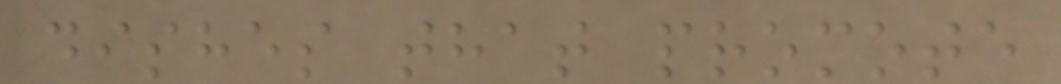dishes that promote
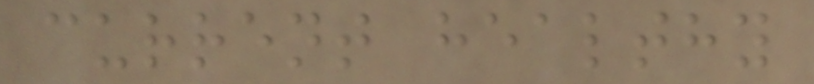current healthy
